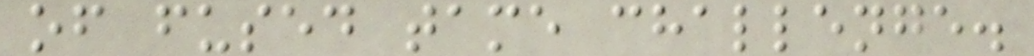of fused tame challenge.
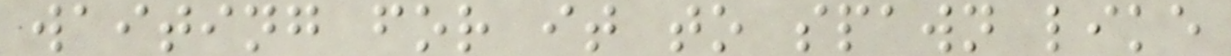waiting for it to spawn like
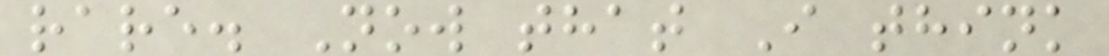rare. Now that I think
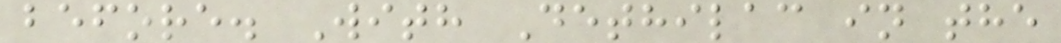before. With Dethilac in the
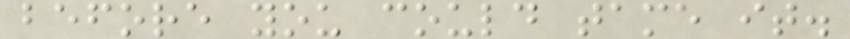before you could tame it.
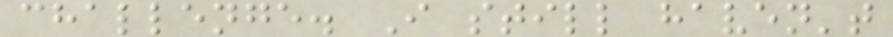challenge. I still haven't
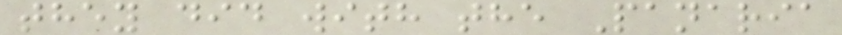they did with the Panaria
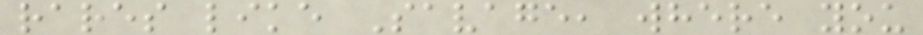rares like Savage, where you
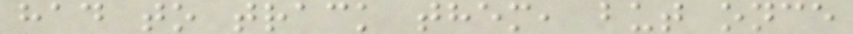had to track them, but once
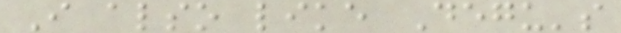I also like Degu's
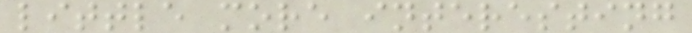little more interesting
